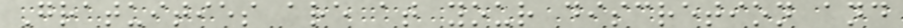Gratuities are at your discretion and
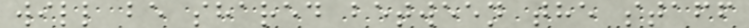will be shared between the staff
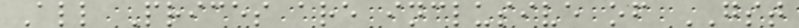All Prices are inclusive of GST
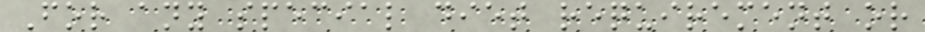For any special diet requirement or
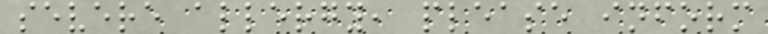severe allergy, please inform
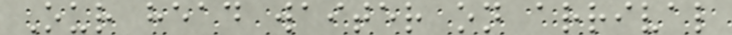Our head waiter on arrival
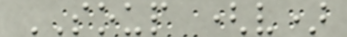SOUP (v)
